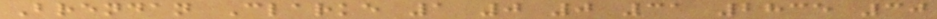Brendan Clarke 1 0 0 31 2835 30
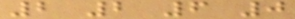2 2 6 0
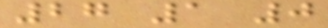27 1 0
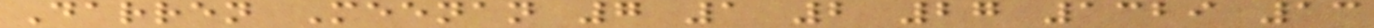Darren Meenan 7 1 2 27 1329 13
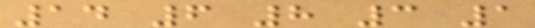14 6 8 3 1
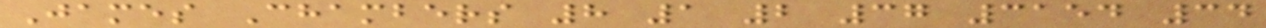James Chambers 8 1 2 37 3154 34
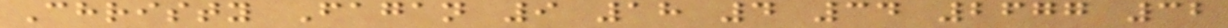Christy Fagan 9 18 4 34 2677 32
